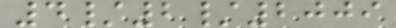4/2/2009
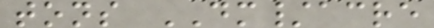tons DM/acre
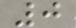0
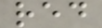red
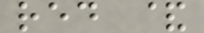red &
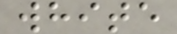white
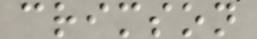crimson
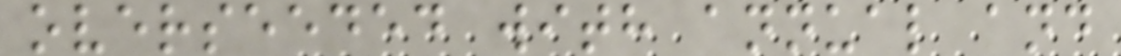overseeded with annual and
